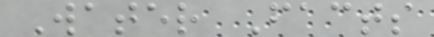Water Facts
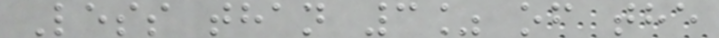Less than 3% of the
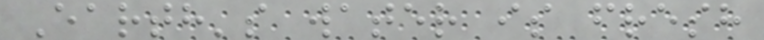Earth's water is fresh
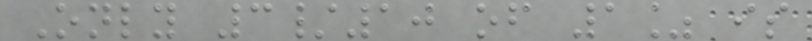Only 3/10 of 1% is
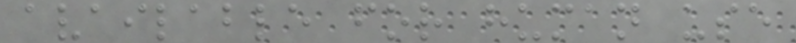available for human use
